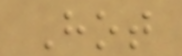Hot
